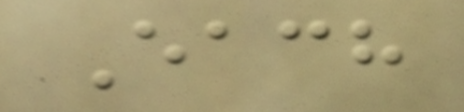Each
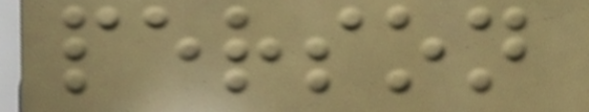person
